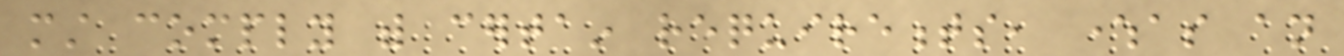must comply with certain requirements, whereas an
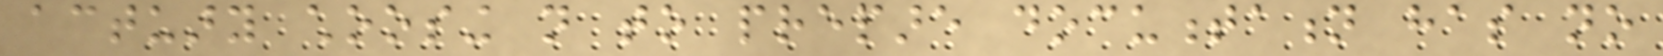actuary choosing not to prepare documentation has no
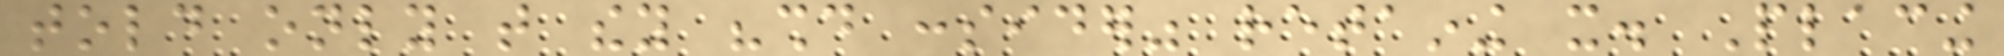told only that they "should consider" retaining it. Placing
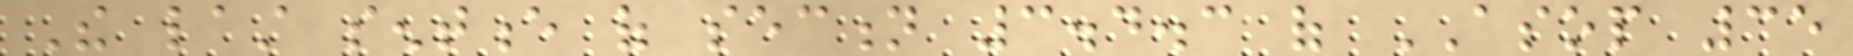The last sentence of section 3.4.3 of ASOP 35
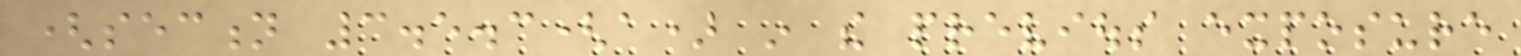(section 3.5.3(a) in the previous exposure
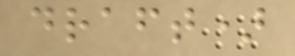draft)
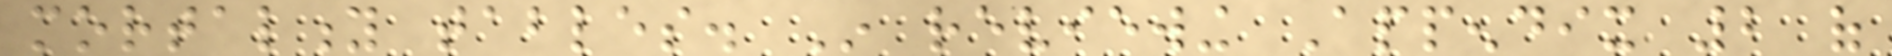mortality tables. In reviewing Appendix 2 of
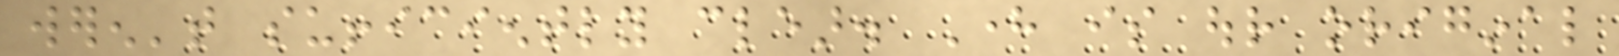weren't sufficiently clear. Here is our original
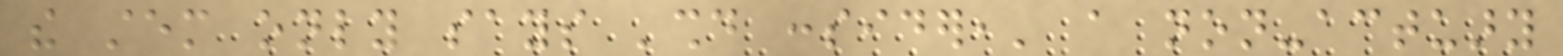the stem only says 'should consider,' a non-actuary
